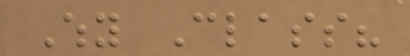Why Class?
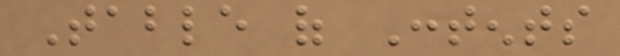Table of Contents
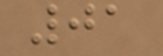01
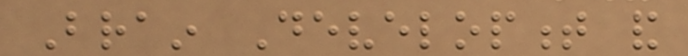Brain Development and
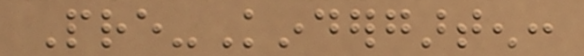Pre-Kindergarten:
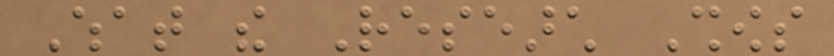What the Research Shows
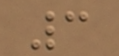3
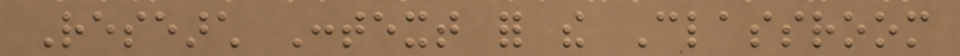Research Context for the Classroom
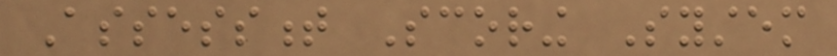Assessment Scoring System
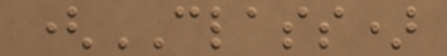(CLASS)
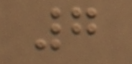7
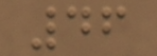46
